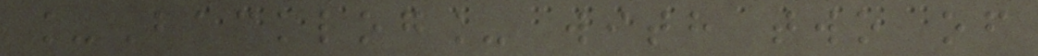_Backlog_ with two of
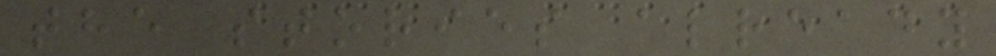the stories already
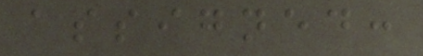assigned:
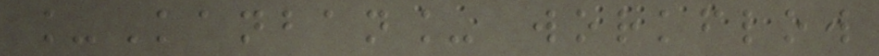_Kanban_ workflow
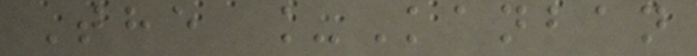The _Kanban
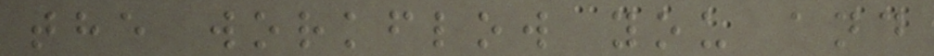the workflow you and
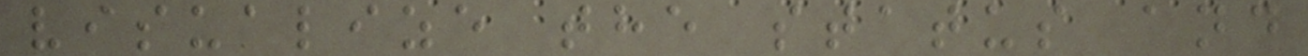visualize the status and
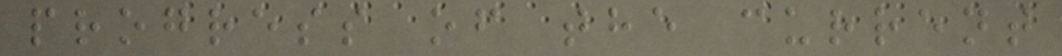progress of the current
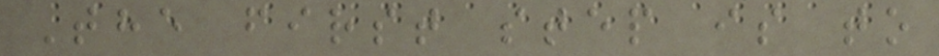The first step is to
